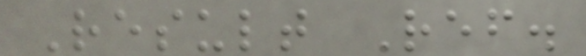Result Ref.
